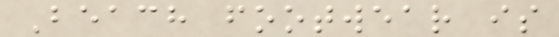Beach footwear is
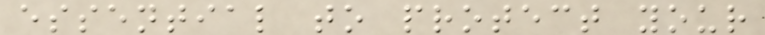essential to protect your
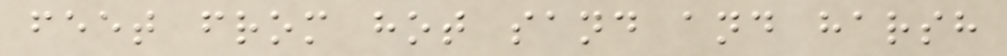feet from hot sand and harsh
